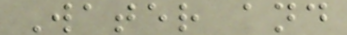Water and
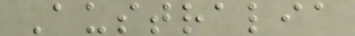Australia
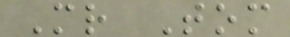Mr Tom
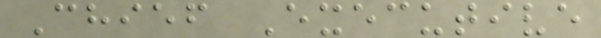Chief Executive
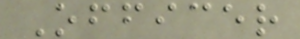Officer
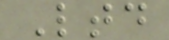Ltd
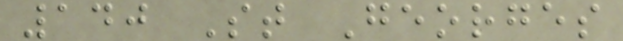140 St Georges
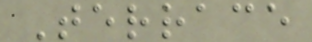Terrace
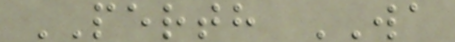PERTH WA
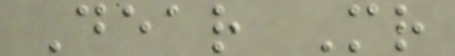Dear Mr
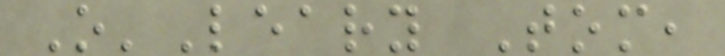O'Leary Tom,
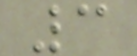3
